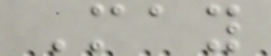May
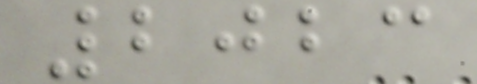2023
